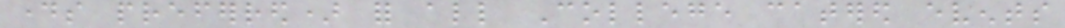days preferred) for all College catered events
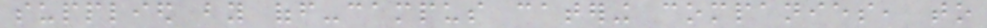supplied by off-campus catering companies, to
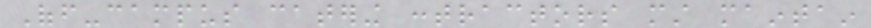Off-campus catering contractors must maintain
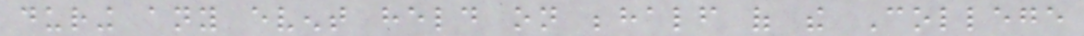during any event held on behalf of the College
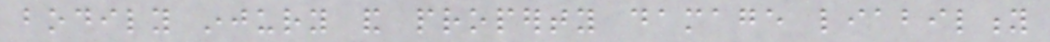bodily injury and property damage liability
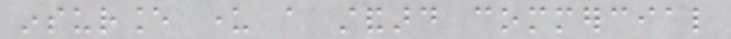insurance under a standard commercial
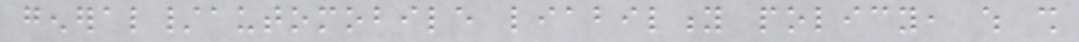general/automobile liability policy, which shall
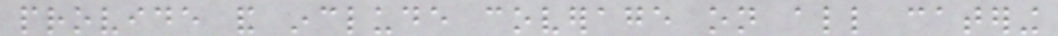provide and include coverage on all catering
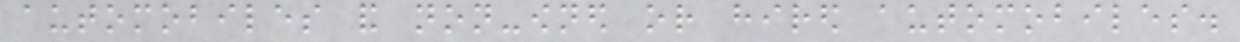automobiles and non-owned or hired automobiles.
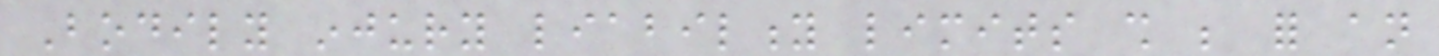Bodily injury liability limits shall be for an
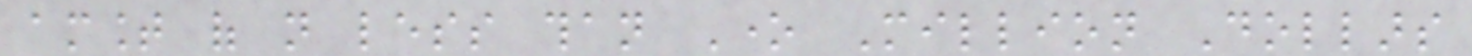amount of not less than One Million Dollars
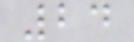24
